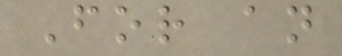For an
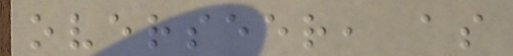overseer, as
